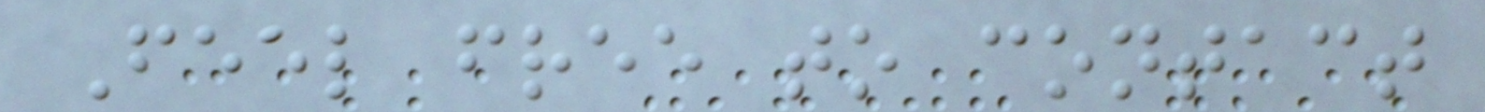Feel free to contact
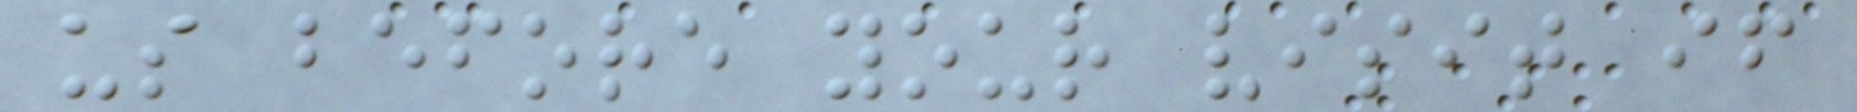us before your visit if
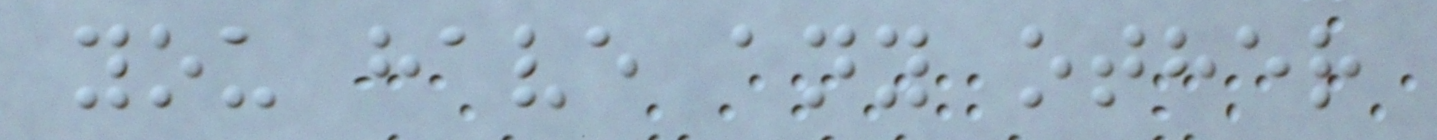you have any other
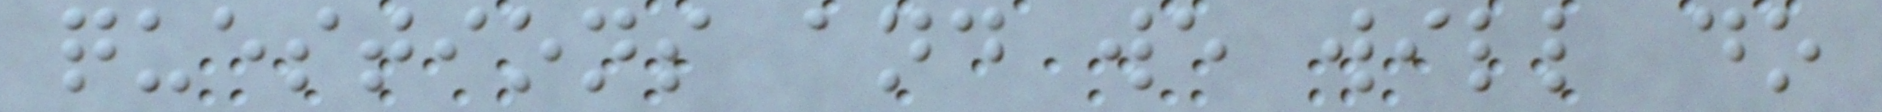questions and we will do
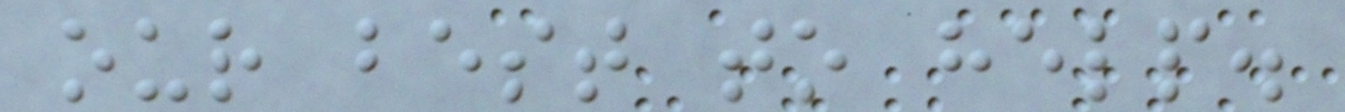our best to help.
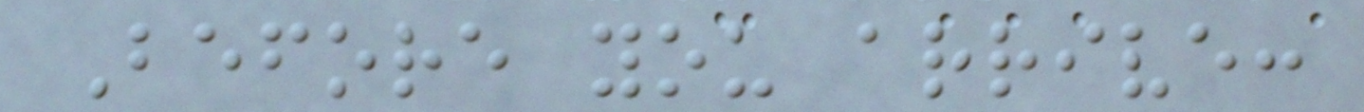Before you arrive:
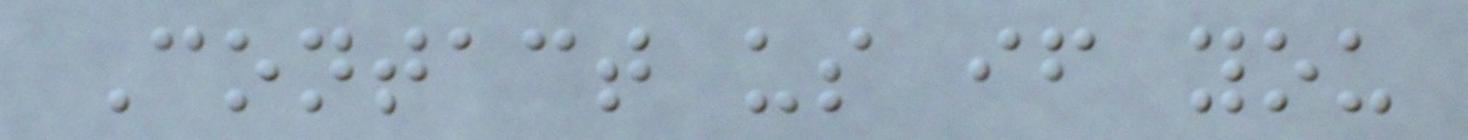Contact us if you
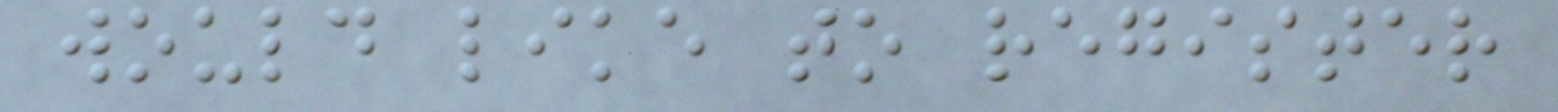would like to register
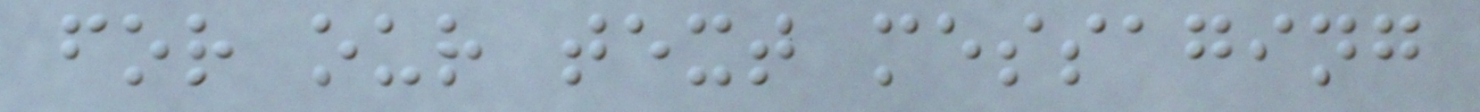for our text messaging
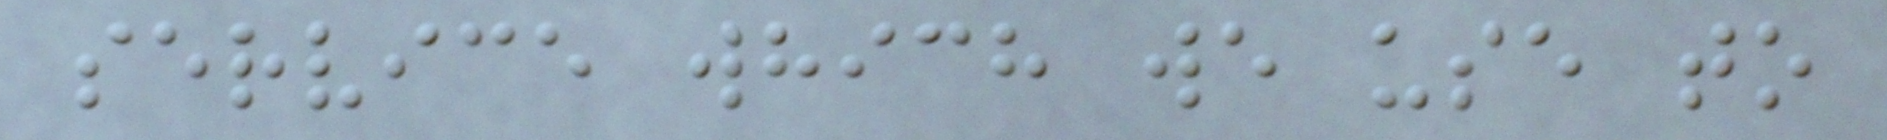service which we use to
